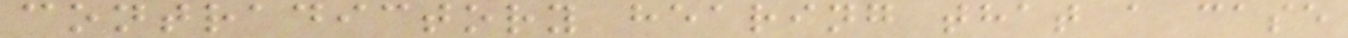contradictory hearing that a case
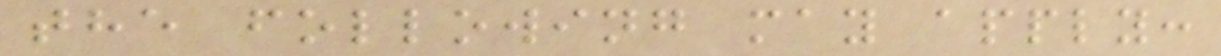the following may apply:
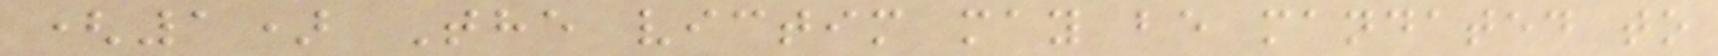(1) The victim may be mandated to
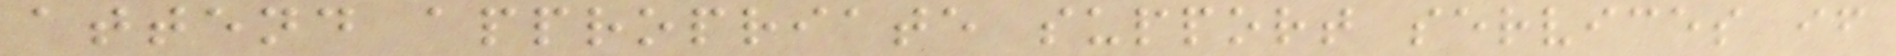attend appropriate support services if
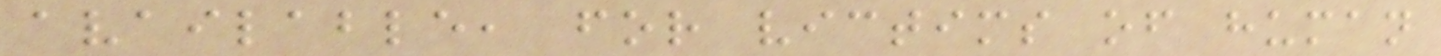available, for victims of human
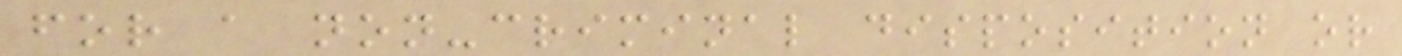for a non-criminal disposition or
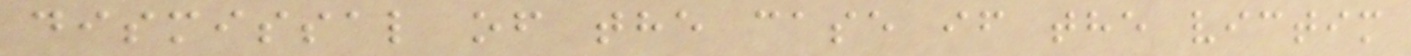dismissal of the case if the victim
